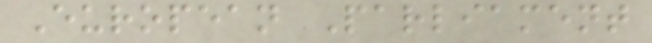European Parliament
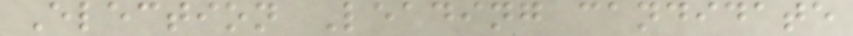Election Leading candidate
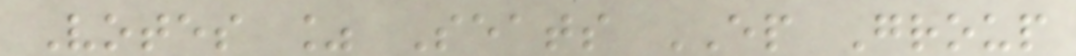Votes % Seats EP Group
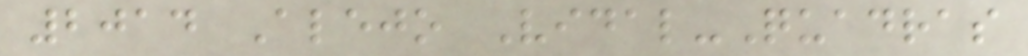2014 Alejo Vidal-Quadras
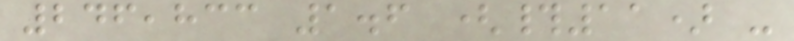246,833 1.6 (#11) -
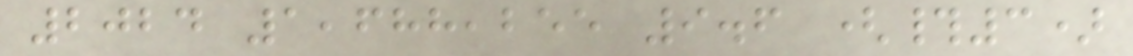2024 1,688,255 9.6 (#3)
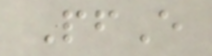PfE
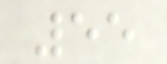55
